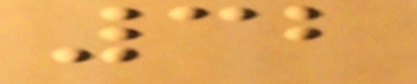32
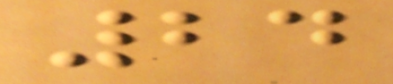24
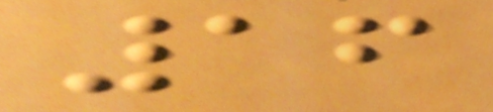16
